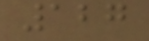127
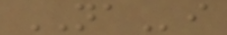NAi
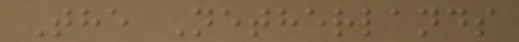The Netherlands
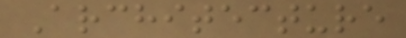Architecture
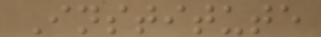Institute
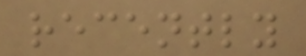recently
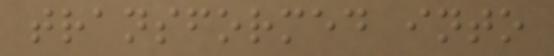transformed into
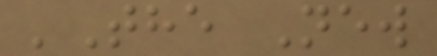'The New
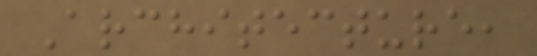Architecture,
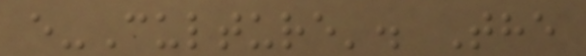e-Culture'. The
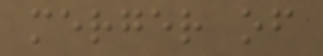merger of
